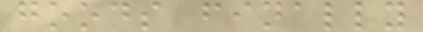goods finally
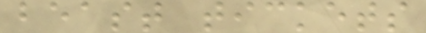beast tickets
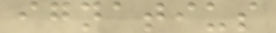ignatius
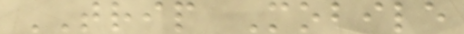TRIP Mobile
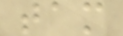tam
